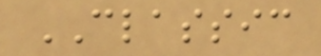CLASSIC
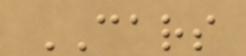CARS
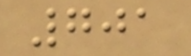701
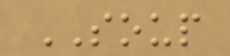SOUP
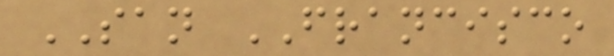SAN FRANCISCO
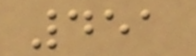451
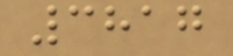3817
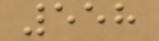558
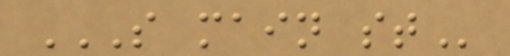S MAIN ST
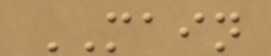MAIN
